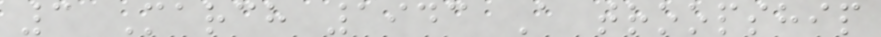3 March 1943 A troopship
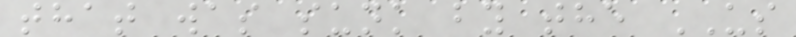that was sunk by the US
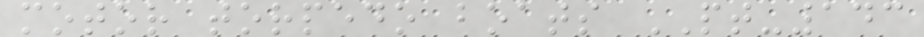motor torpedo boats PT-143
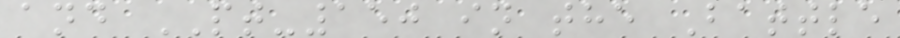and PT-150 in the Battle
